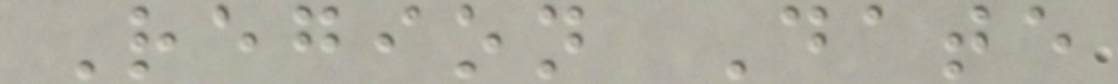Region Date
